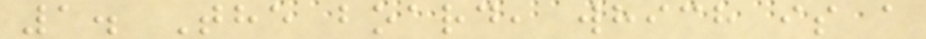1. The board, which is a
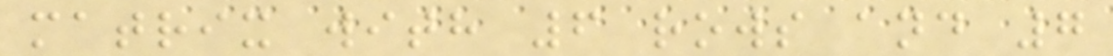matrix with 6 rows and 7
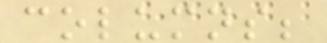columns;
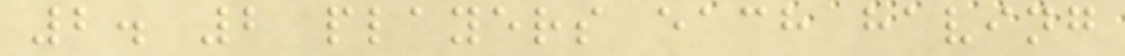2. 2 players each having
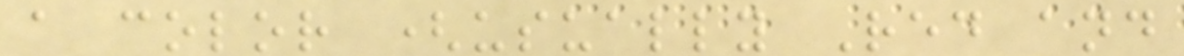a color (usually Red and
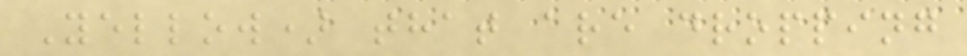Yellow) that are dropping
